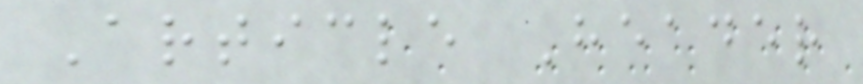Article Header
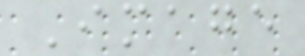Image
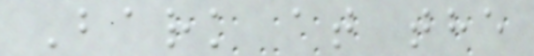Bark at the
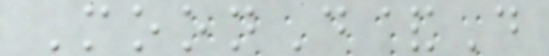MoonD&D
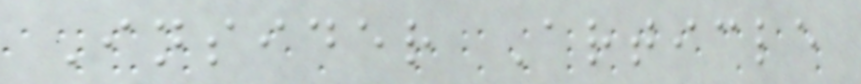Insider Article
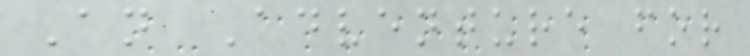An Adventure for
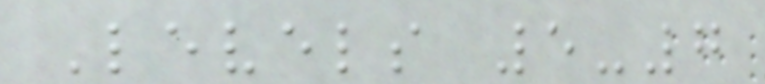Levels 5-7
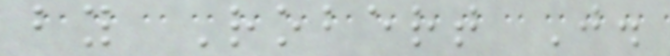by Robert J.
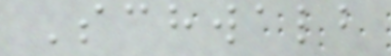Schwalb
